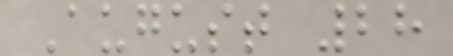August 28
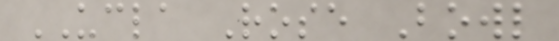UCLA Rose Bowl
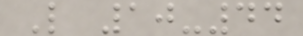L 10-44
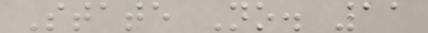State No. 11
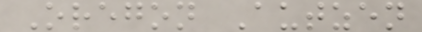Oregon Autzen
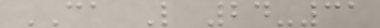CA L 24-31
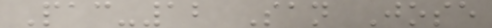Pac-12 San Jose
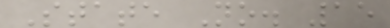State No. 15
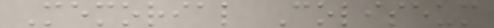Memorial Coliseum
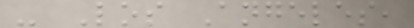- Los Angeles,
